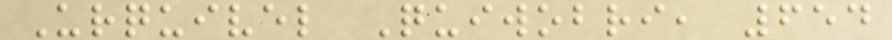Urquivel Quiwobri, 654
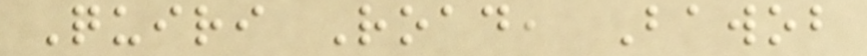Quiri Road, Bawob
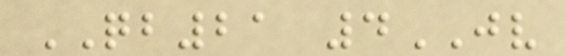QB21 4JV
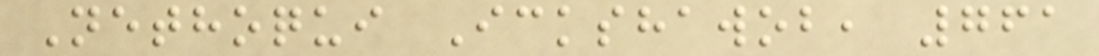Nethoqui Ickshawob, 761
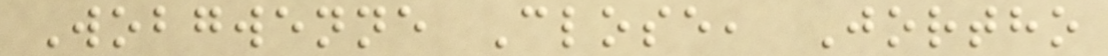Wobgwenne Close, Jortho
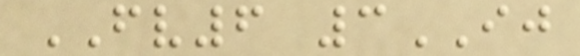FV6 3IJ
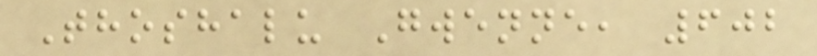Thoshalu Gwenne, 602
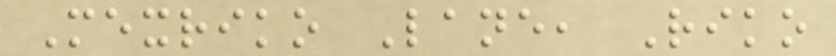Mexriko Lane, Riko
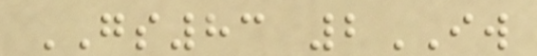GS83 2IW
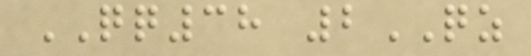QQ38 2QZ
